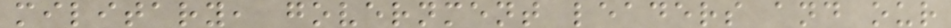military, government leaders and our
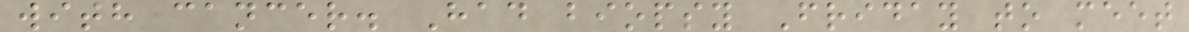with cancer. Had biopsy Friday to meet
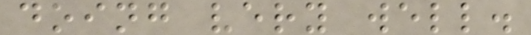doing very well.
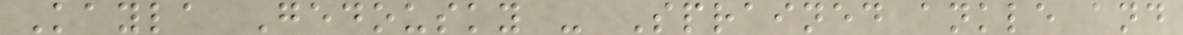Kayla Gedousky - Sprained ankle and
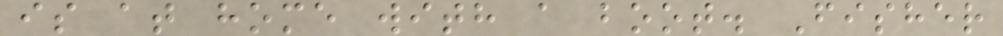is at home with a boot. Fisher
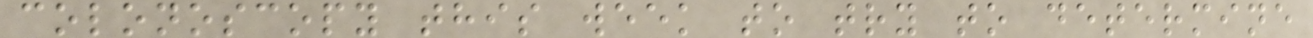colonoscopy this week to try to determine
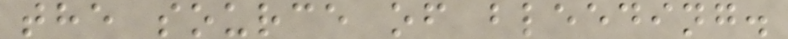the source of bleeding.
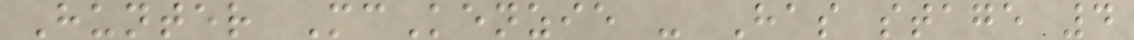Hunter McKenzie - Has stage 4
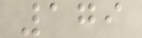179
